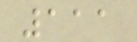111
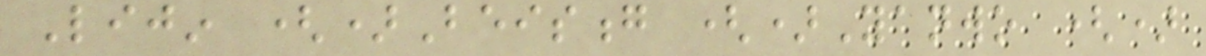Lijin ()Beisong ()Yanwo ()
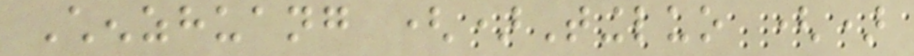Chenzhuang ()Tingluo ()
